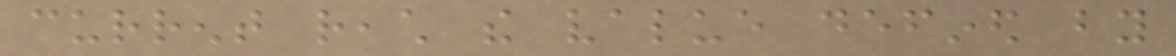current reach the value defined by
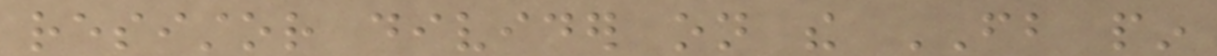resistor divider on the FB pin
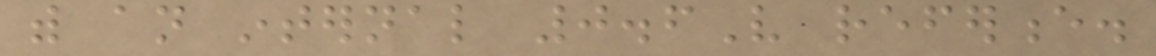with an internal 0.6V reference.
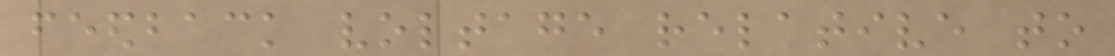feedback voltage relative to
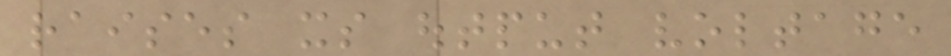raises its output voltage
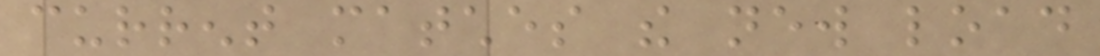current matches the new load
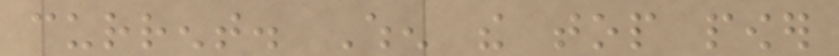current. When the top power
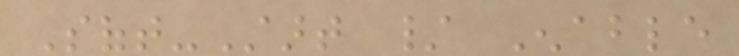Soft-Start / Enable
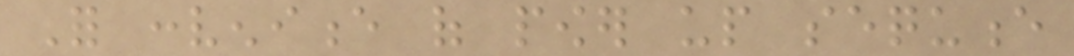For convenience of power up sequence
